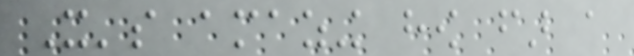It's amazing how far a
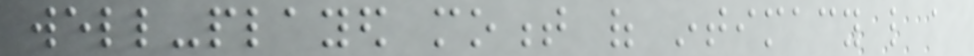well-played moment of intimacy like a
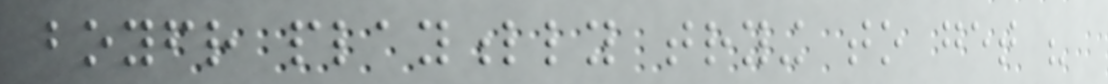boyfriend playfully trying to get his
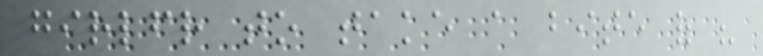girlfriend to take a bite of his
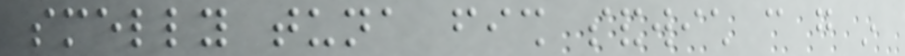smelly tuna fish sandwich can go in
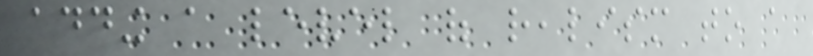adding a level of realism to a
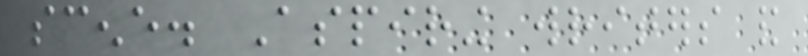scene. Aspiring writers and
